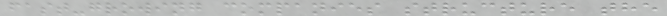fast-growing companies structure the
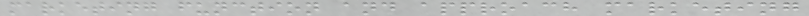marketing function and approach marketing
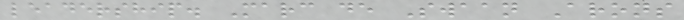leadership. Marc de Swaan Arons
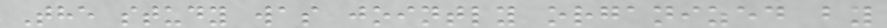The study was jointly organized by
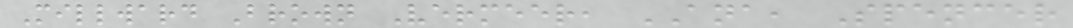Millward Brown Vermeer, ANA, Spencer
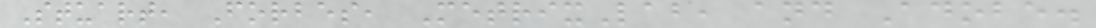Stuart, Forbes, MetrixLab, and Adobe.
